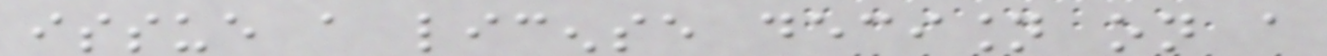issue a license decision on a
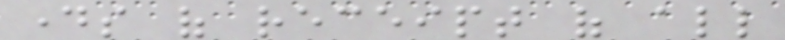days of receipt of all
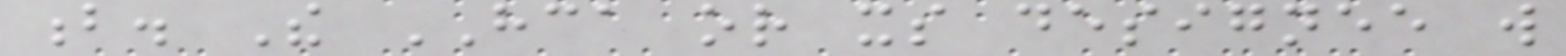b. The HCA or its designee will
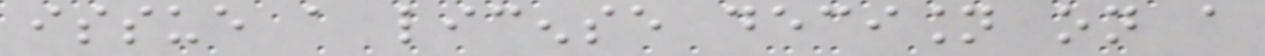issue a license decision on a
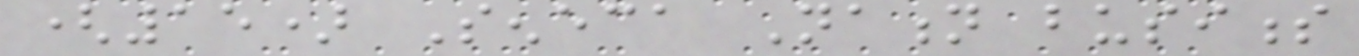(15) Seneca Nation business
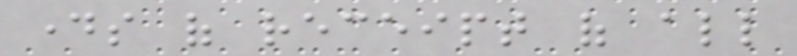days of receipt of all
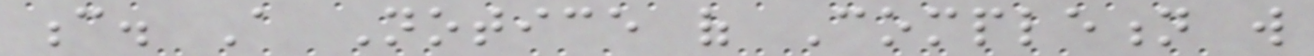c. A Notice of Completion will
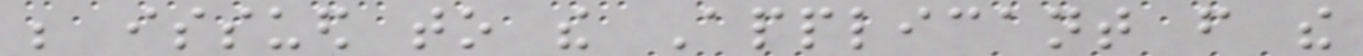be issued to the Applicant from the
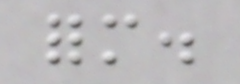form.
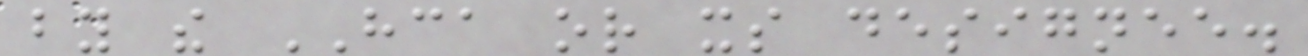by the HCA or its designee.
